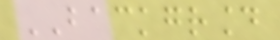BACKGROUND
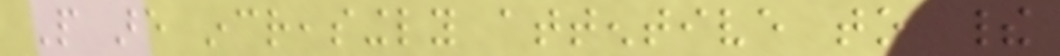People are increasingly attentive to their
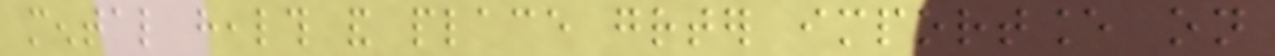mental health and place greater importance on
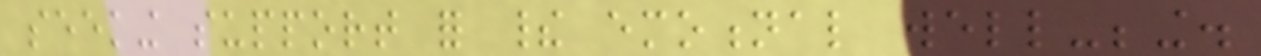seeking support for their emotional well-being.
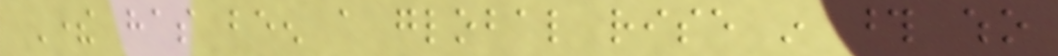There has been a global rise in those who
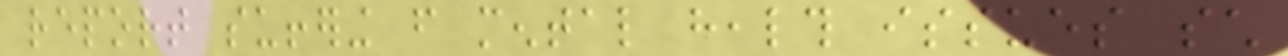report suffering from mental health issues such
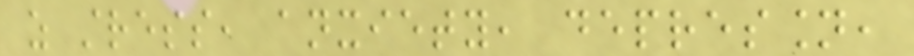as stress, anxiety, depression,
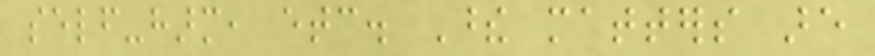self-harm, etc. These matters are
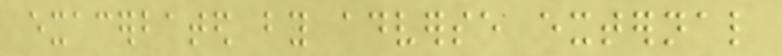exacerbated by adverse external
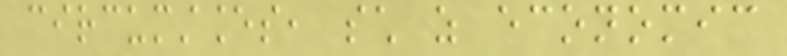circumstances, such as economic
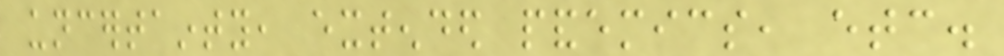uncertainty, extended pandemics, etc.
